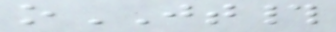oJT#
